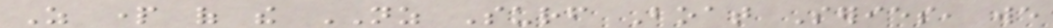As part of the NZ Surf Boat Series, we
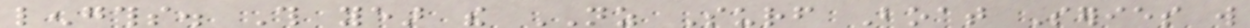lengths. This year the NZ Surf Boat Series will
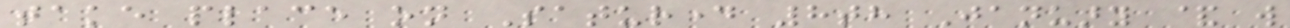take place on Saturday 8th January & will
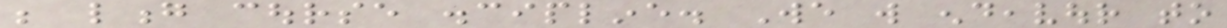be long course discipline. We will endeavour to
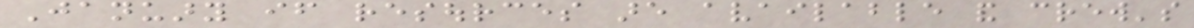January if resources are available and crew's
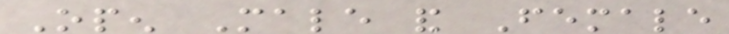Open Male and Female
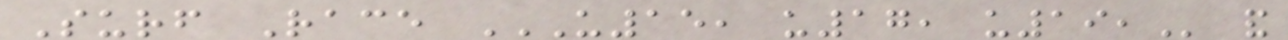Surf Race U15, U17, U19, and
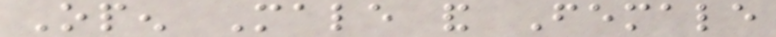Open Male and Female
